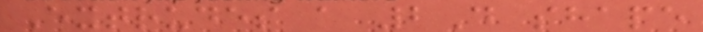Extrudes a 2D shape
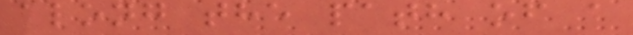along the path of a
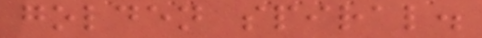golden spiral.
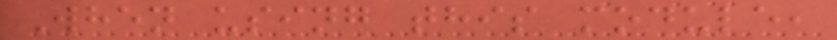When using this module,
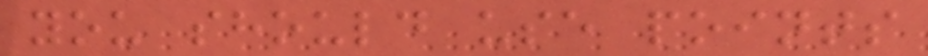you should use points
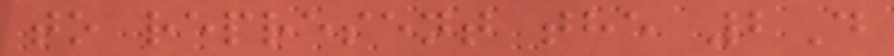to represent the 2D
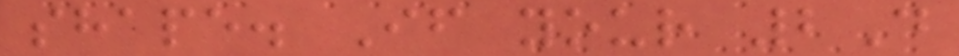shape. If your 2D
